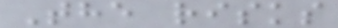The risks
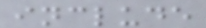include
